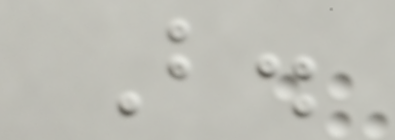B.
